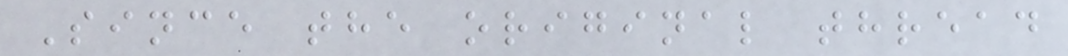Since the original thread
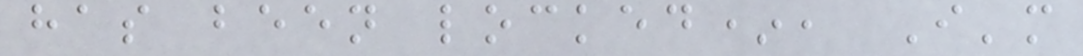has been locked*, I'm
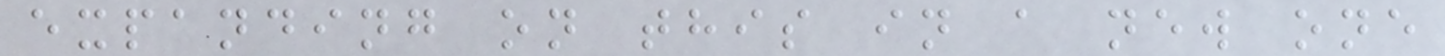expanding on this in a new one
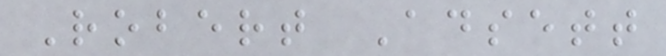Robert Adsett
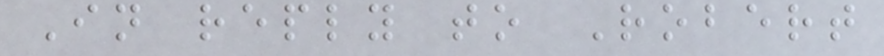In reply to Robert
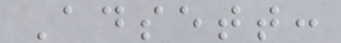Adsett:
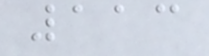113
